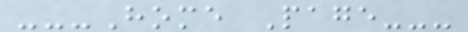---Home Page---
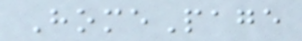HomePage
